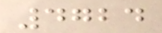4724
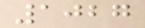1027
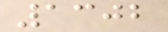1302
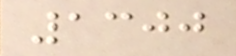1300
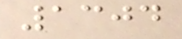1304
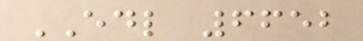EDL 6652
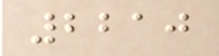2210
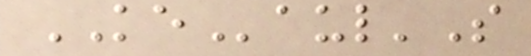KEaul'S
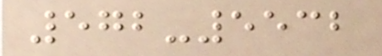572-5532
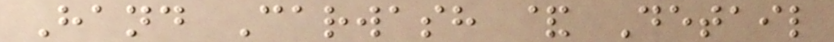Hand Carwash & Detail
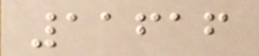11616
